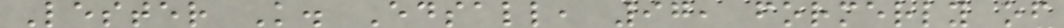Lester K. Edsall, 97, formerly of
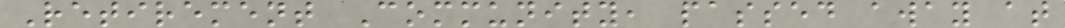Retirement Community, passed away at
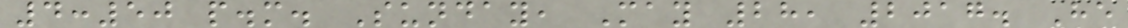4:50 p.m. Sunday, May 28, 2017. He
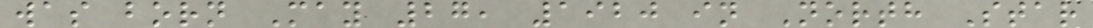was born May 27, 1920 in North Star
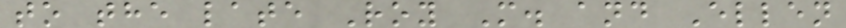to the late Roy M. and Ellen
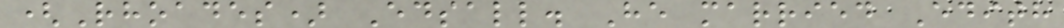(Rhoades) Edsall. He married Edith
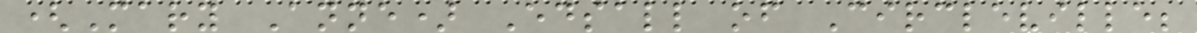(Mary Anne) Edsall of Circleville;
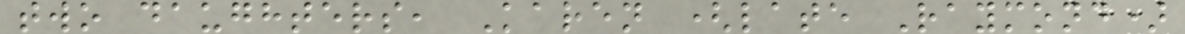two daughters, Karen (late Raymond)
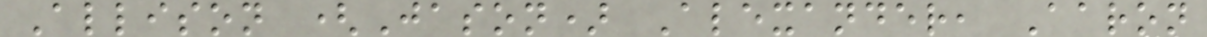Allison (Jason) Alexander, Aaron
